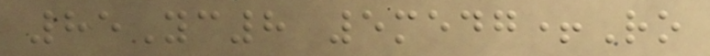85Yc8 5medg+Ro
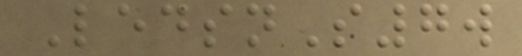LedsnS7w
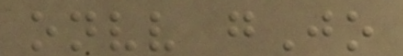onvv gJo
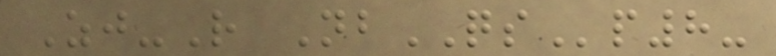Zj-R NbQSp8-
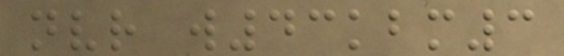nvr w43kbm3
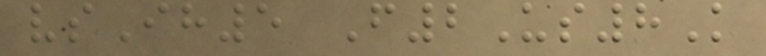vsIh5 F2Us8K
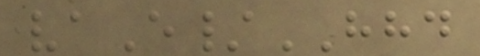vaE/HHD
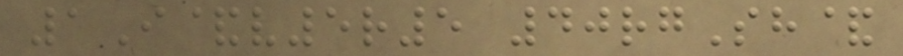1I&v5r5 40rgSh&
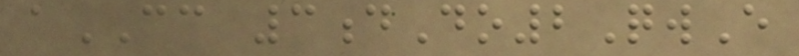aCC 3dDo2QwE
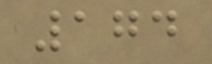174
